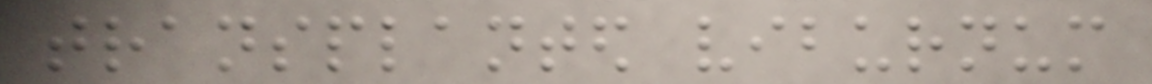transplanted viburnum
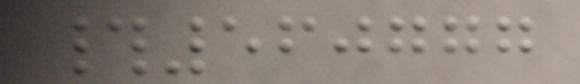#560777
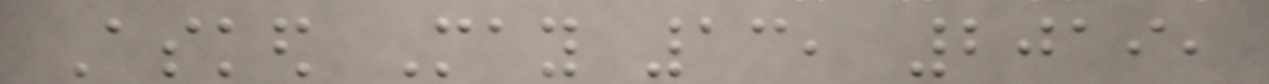Asked May 13, 2019,
